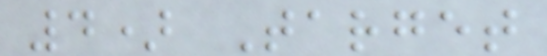4) Target
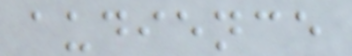audience
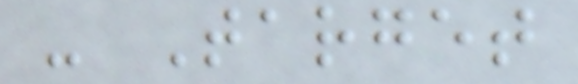- Target
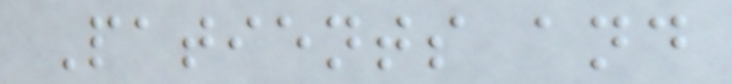Patients and
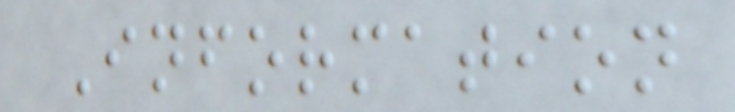Information
